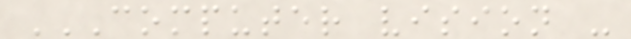COMPUTER VISION -
